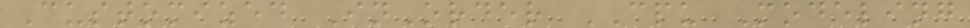Customized InOrder CPU Modeling
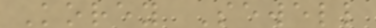Korey Sewell
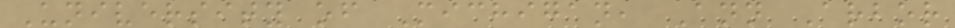University of Michigan, Ann Arbor
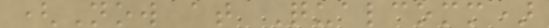(Now at Qualcomm)
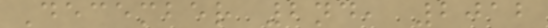December 2nd, 2012
